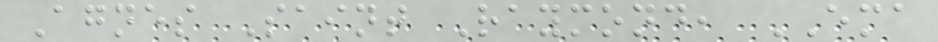Agnes Saint Raymond, EMA
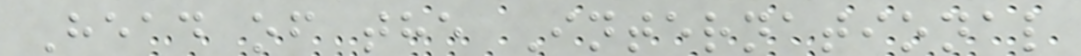Head of the International
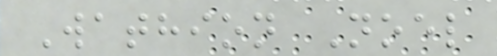Wathion Noel
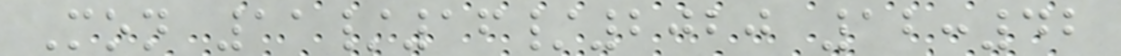Mon 11/16/2020 12:42
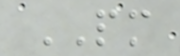PM
